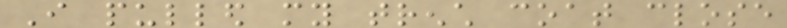I pulled my trench coat close
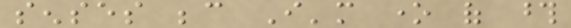senses because I'm one of those
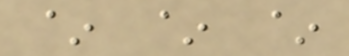~ ~ ~
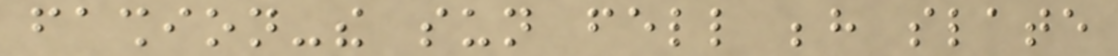fashion-the sun fell behind slate
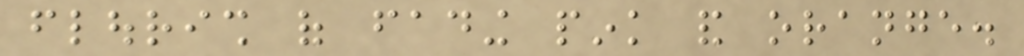flourish of fading pink and orange.
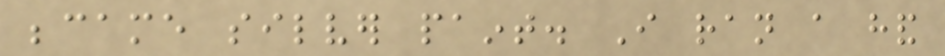became silver paint. I ran a hand
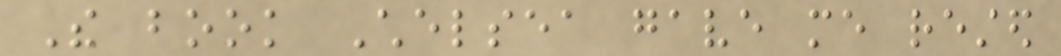The book Chelsea gave me rested
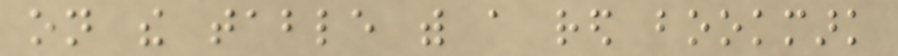on the table with a red bookmark
